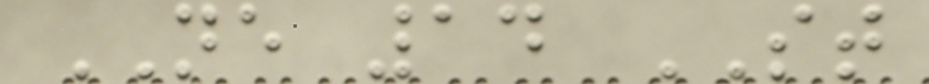NE 14 ST
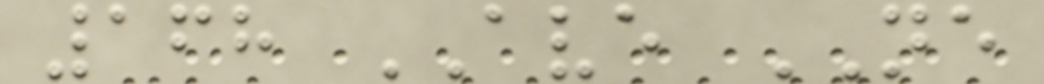168 AVE NE
